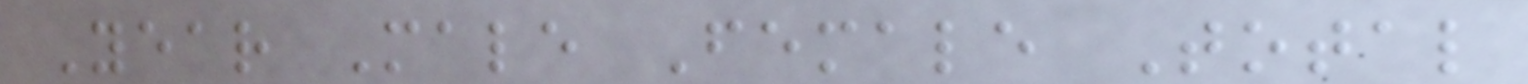Year Male Female Total
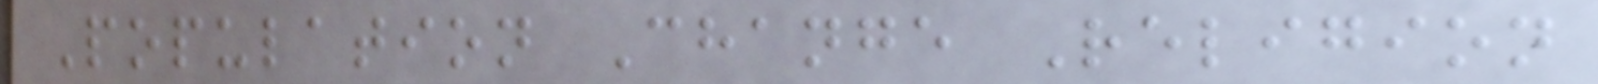Population Change Religion
